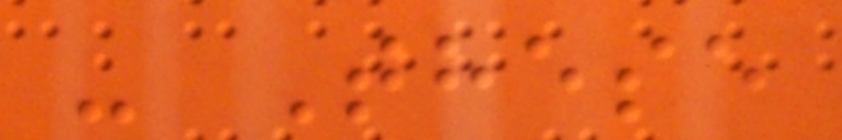- These
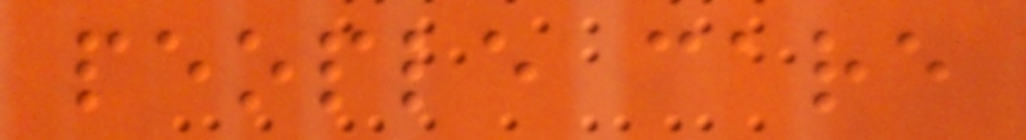people care
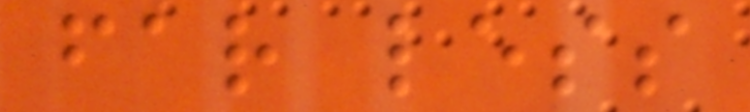far less
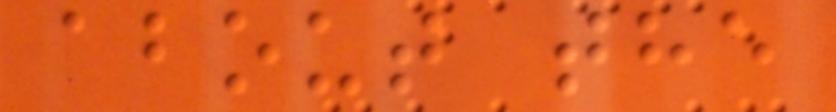about the
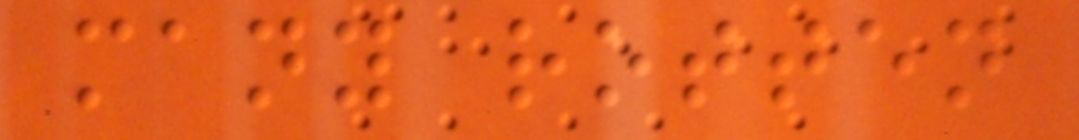many rotten
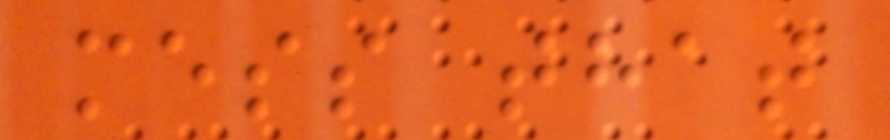mess that
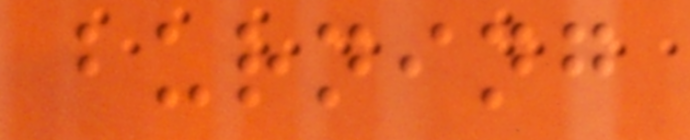burning
